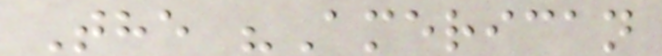The "American
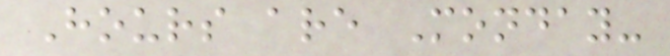Hours are Monday-
